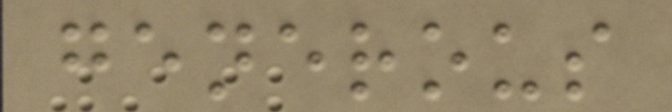generous
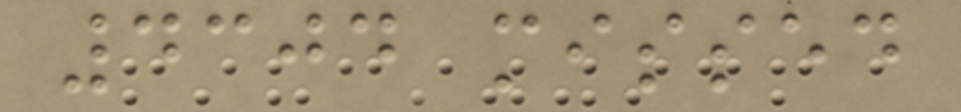4304 missed
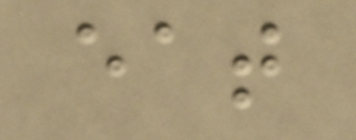eat
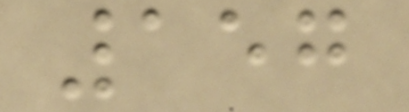157
